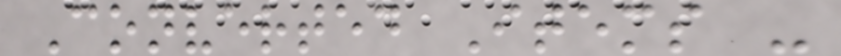Converted Items -
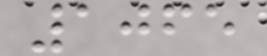1065
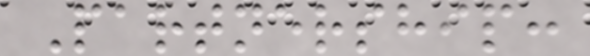Partnership:
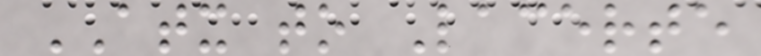ATX to Lacerte
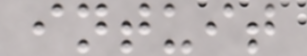intuit
